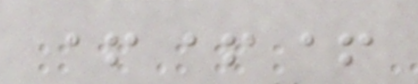+++
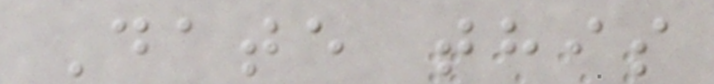Date this
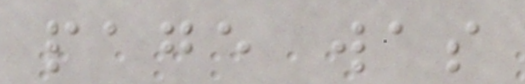page was
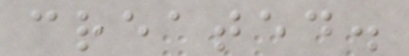created.
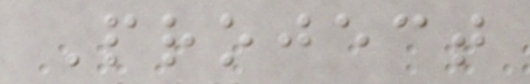Project
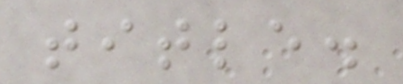title.
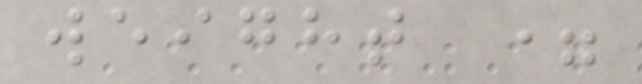weight =
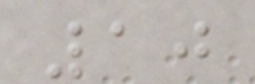10
